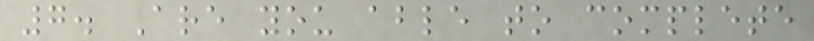7. Are you able to complete
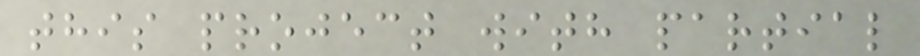this project with partial
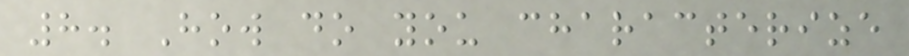8. How do you characterize
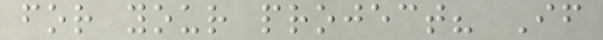for your project? If
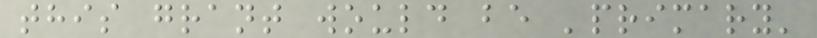this grant would be 'primary'
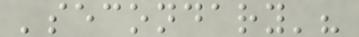'secondary'?
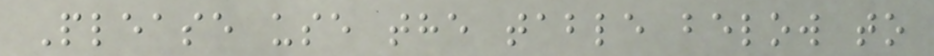Please use the table below to
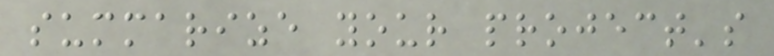summarize your project's
